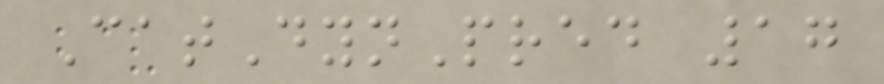CatDynPred 17
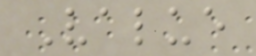Value
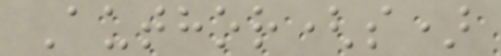Author(s)
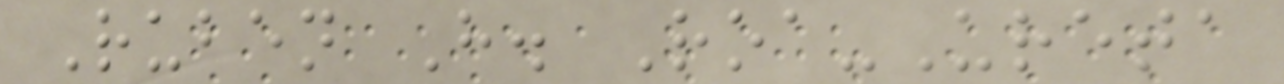Ruben H. Roa-Ureta
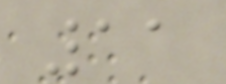11
